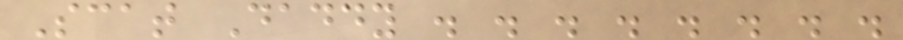Scat Daddy . . . . . . . .
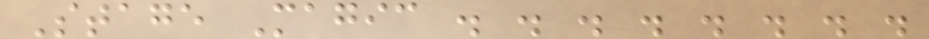Stage Magic . . . . . . . .
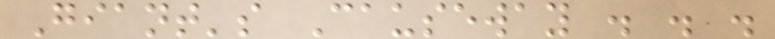Giant's Causeway . . .
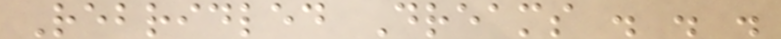Rebridled Dreams . . .
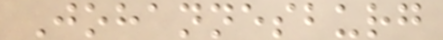Johannesburg
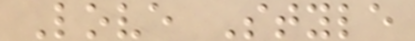Love Style
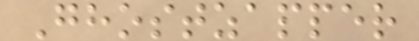Ghostzapper
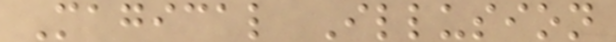Magical Illusion
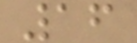16
